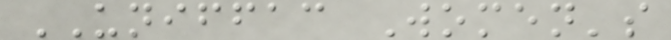UNIFFAC Women's
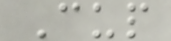Cup
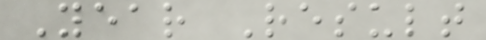Year Result
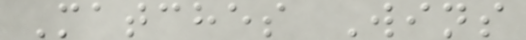Matches Wins
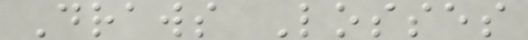Draws Losses
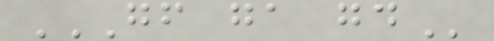GF GA GD
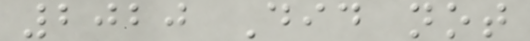2020 Did not
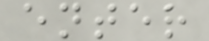enter
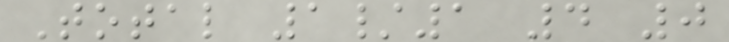Total 1/1 4 0
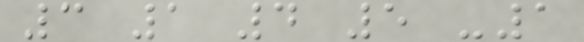3 1 4 5 -1
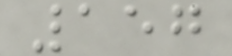157
